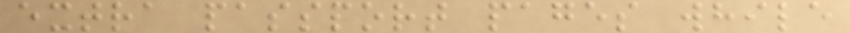extra passport pages while
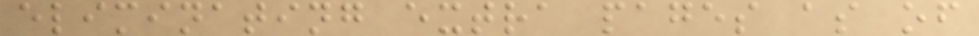eliminating extra pages as of
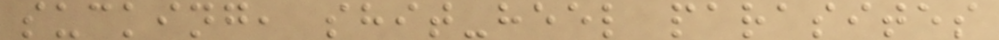sucking, shit-heel parasites
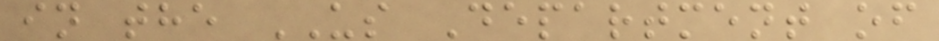in the US Department of
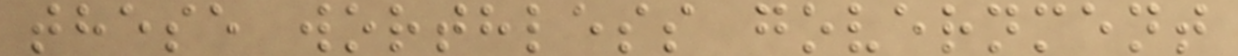these worthless government
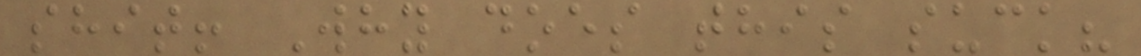shit! Why does this suck?
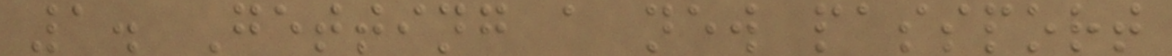1. Getting a new passport
